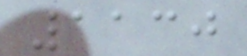1130
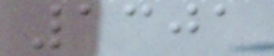1301
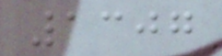1307
